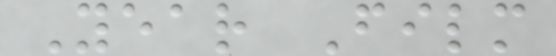Year Film
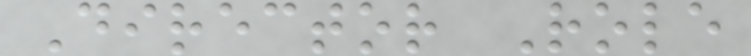Director Role
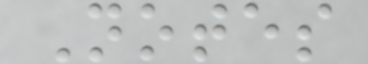Notes
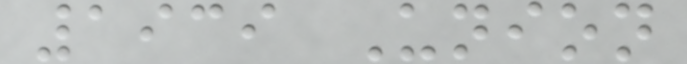1939 Union
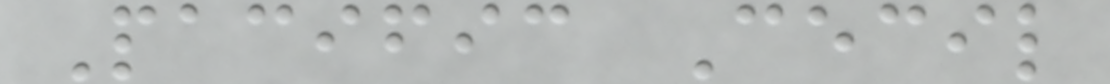Pacific Cecil
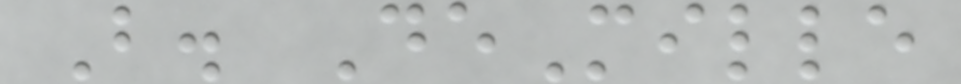B. DeMille
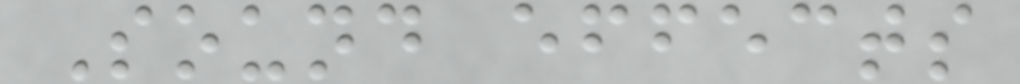Sound effects
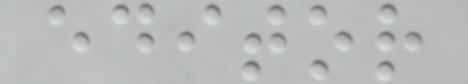editor
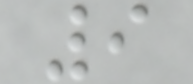9
